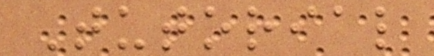Tutorial
